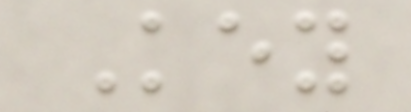Key
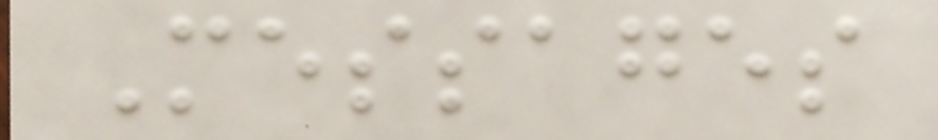Messages
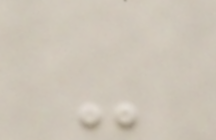-
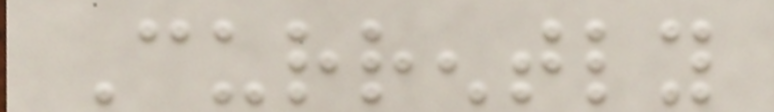Currently
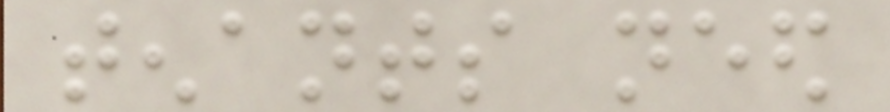tenants need
